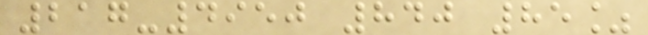217-4950 840 85%
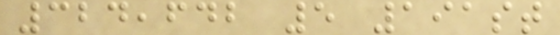324,642 5 191st
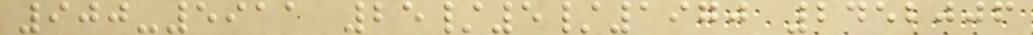900-5911 25/5/1970 2452006
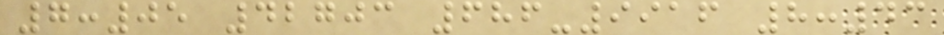7:05 42703 686-9916 8:43
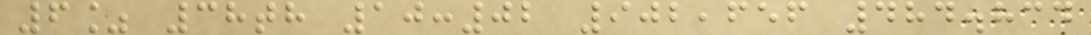6% 38th 10:02 902,656 484.834
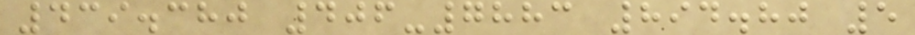439.380 406-7883 894.80 5
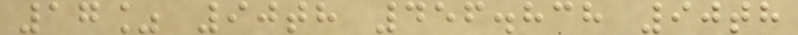17% 90th 456.838 90th
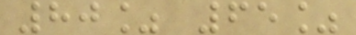80% 65%
